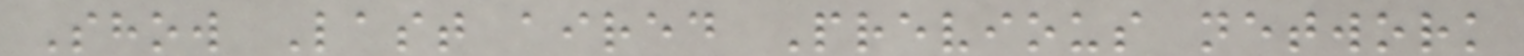Show Last aired Previous network
